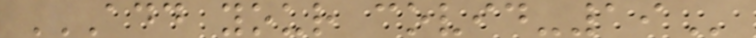ADD YOUR COVID-19
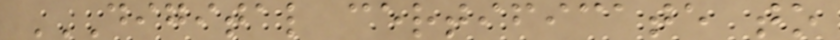DIGITAL CERTIFICATE TO
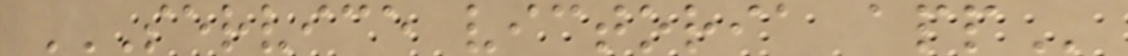SERVICE VICTORIA APP
